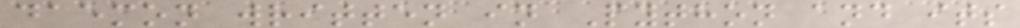daemon written in Python and its
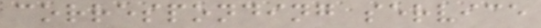corresponding service
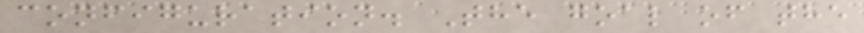configuration. The goal of the
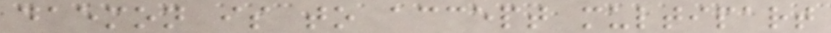daemon is to accept multipart
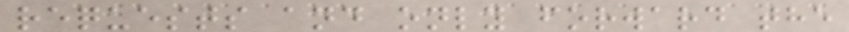requests and only forward the
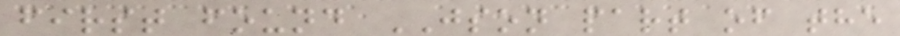first found JSON part of the
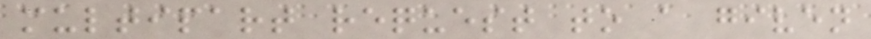multipart request to a given
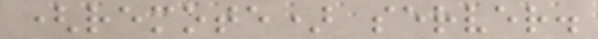(remote) server.
